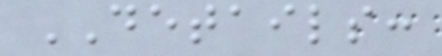DETAILS:
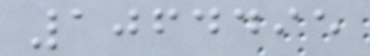1064495
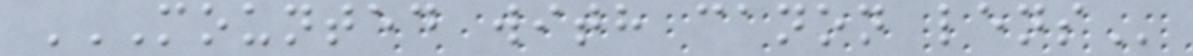MOUNTED WITH CANON LENS
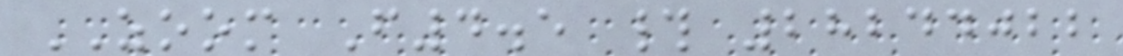ZOOM F4.5 # 28244022
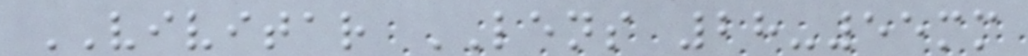VIVITAR LENS 28-55mm
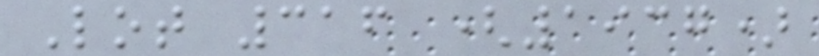Lot 316 (1937)
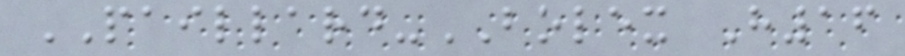PAILLARD-BOLEX H16
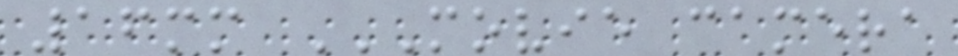16mm MOVIE CAMERA
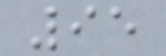95
